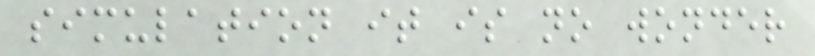simulation it is no wonder
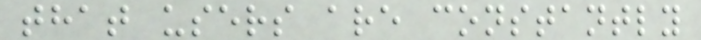that users are constantly
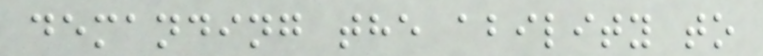demanding the ability to
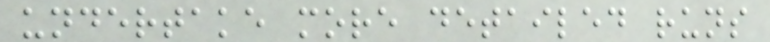undertake more detailed runs
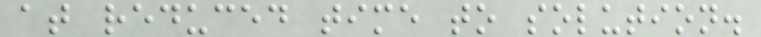at reduced time to solution.
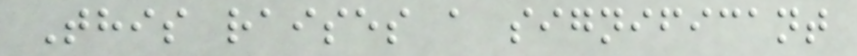This raises a significant
